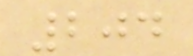204
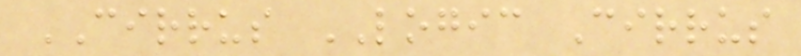CIRRUS LOGIC Cirrus
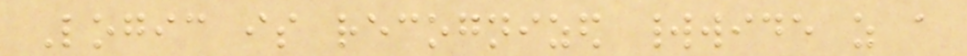Logic is recognized worldwide as a
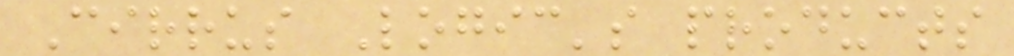Cirrus Logic's products
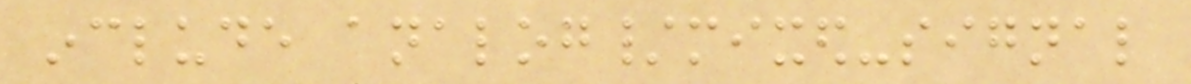include analog/mixed-signal
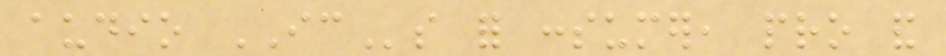audio ICs for consumer, pro and
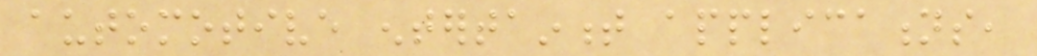automotive entertainment applications,
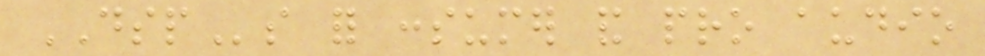DSPs for consumer and pro audio
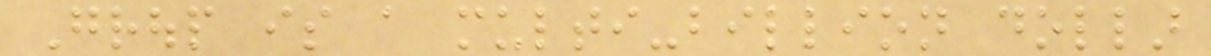Group is a multi-billion dollar
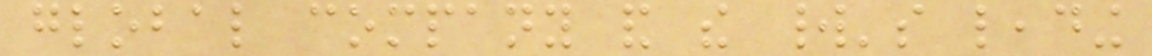global company and the world's leading
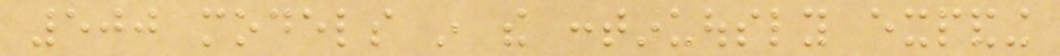500 models in the continuously expanding
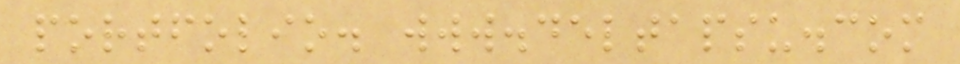portfolio. www.deltapsu.com
